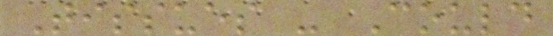Tissues - Could
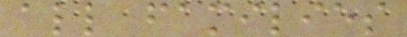all families
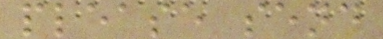please send
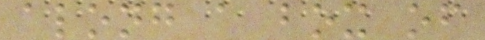along a box of
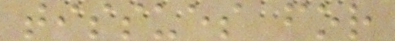tissues for
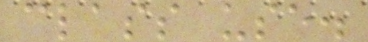class use.
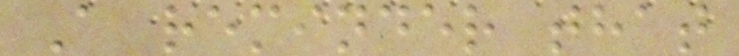A reminder that
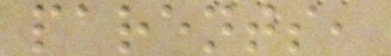parents,
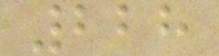228
